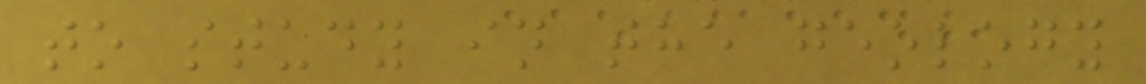to study in the geology
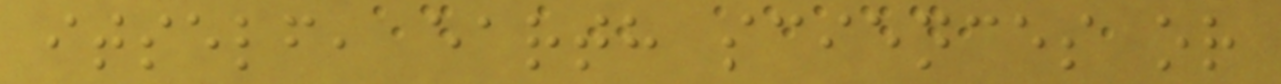itself, earth sciences or
